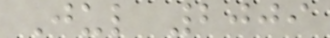Jul 2009
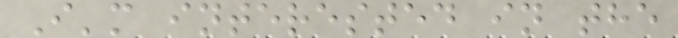I'm interested in the
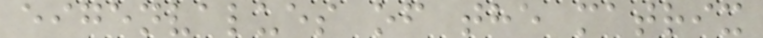eigenvalues of the matrix
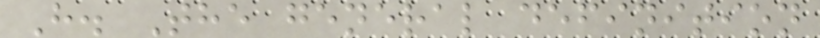H. The general definition
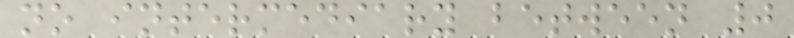no intermediary between 0
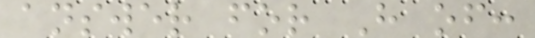answer for H of:
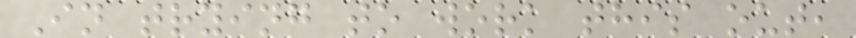In trying to work this out,
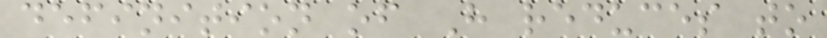definition of H reduces to
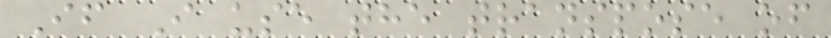If I use the transpose of
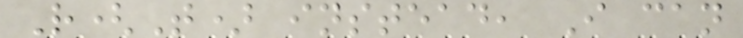R(T) instead, I can
